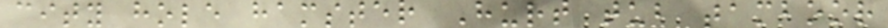city hole hamster Hurt tub tamboor
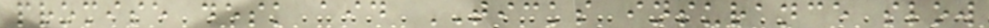promise desk aid TICKS insurance slow
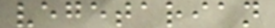vegetarian
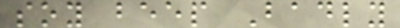soy beep Badly
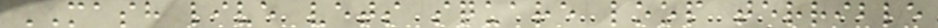MASH live vets square loop terrible
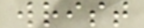wrist
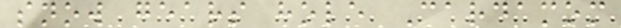snow gears hole Cardamom
